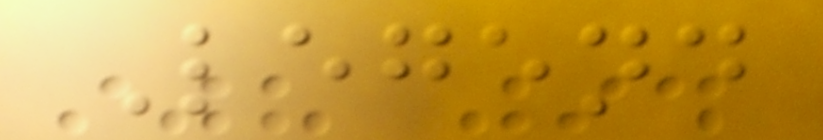Legend
